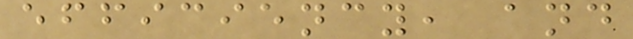efficiency, and
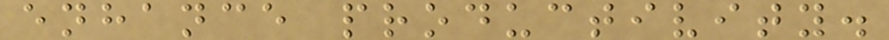enhance productivity.
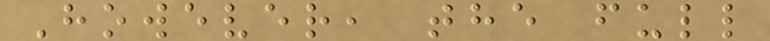However, the full
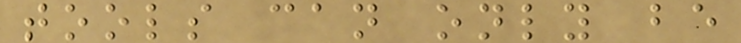tools can only be
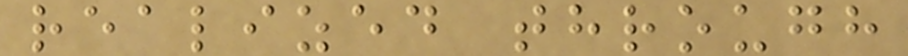realized through
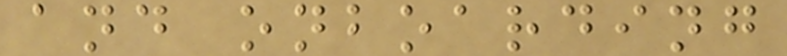and onboarding
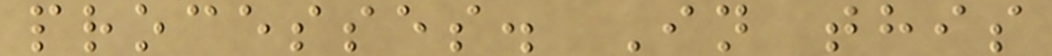processes. In this
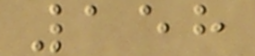158
